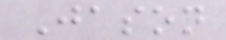Jason
